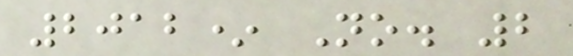2012* No. 2
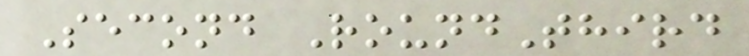Second RoundThird
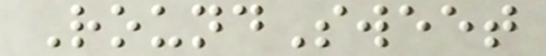RoundSweet
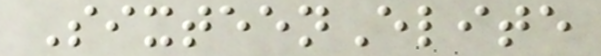SixteenElite
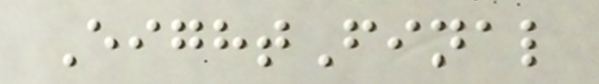EightFinal
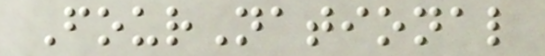FourNational
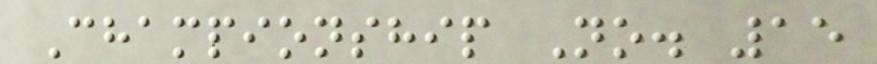Championship No. 15
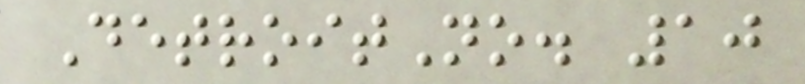DetroitNo. 10
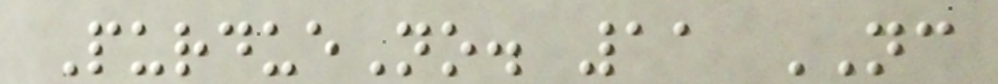PurdueNo. 11 NC
